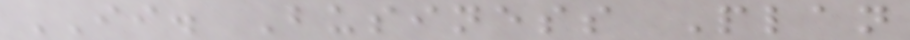II. Business Plan
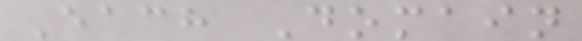Each Domain
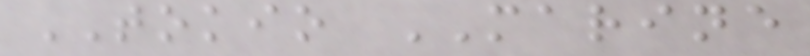TOKIO MARINE
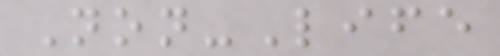Non-Life
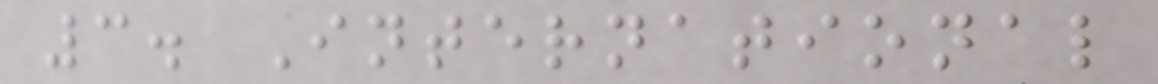3. International
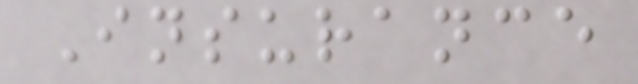Insurance
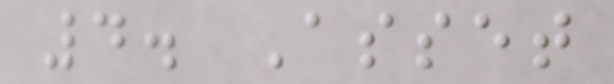4. Asset
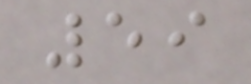59
